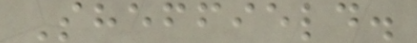Sheffield.
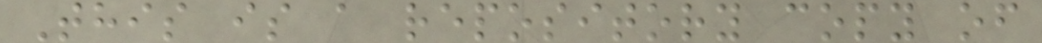This is a repository copy of
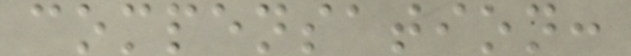compensation:
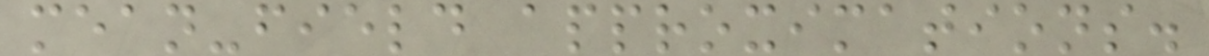mean-field approximations.
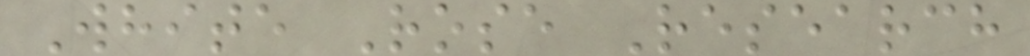White Rose Research
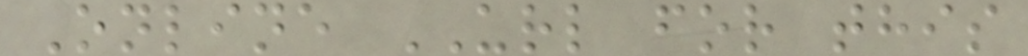Online URL for this
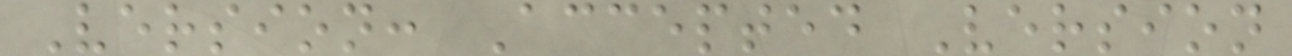Version: Accepted Version
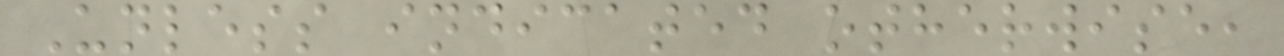Unless indicated otherwise,
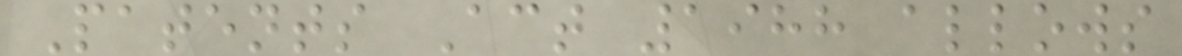Patents Act 1988 allows
